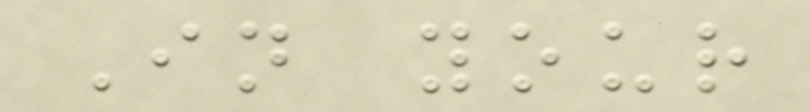In your
